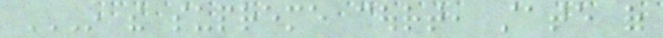IN THE SUPREME COURT, STATE OF
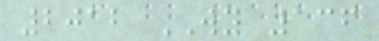2012 WY 136
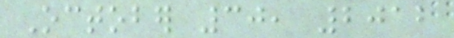October 30, 2012
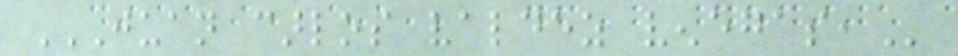JUAN CARLOS VALDEZ VENEGAS,
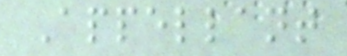Appellant
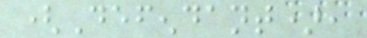(Defendant),
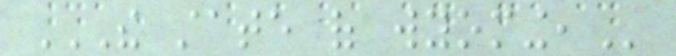THE STATE OF WYOMING,
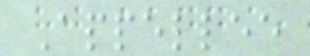Appellee
